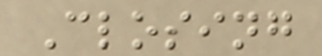Closing
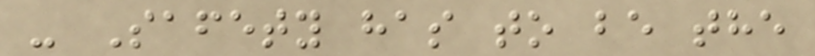- Safety has to be the
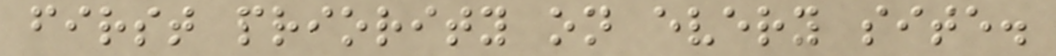first priority on every site.
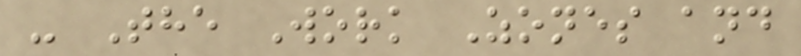- The Work Zones and
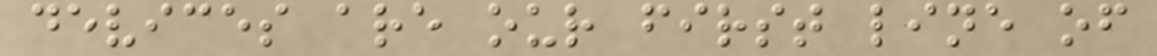devices are our first line of
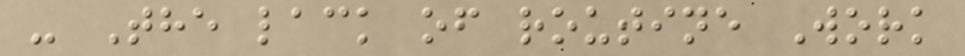- The lack of routine Work
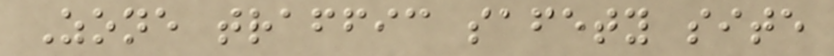Zone traffic safety site
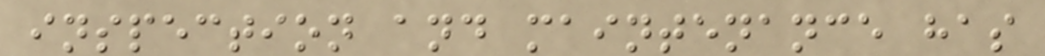inspection and maintenance has
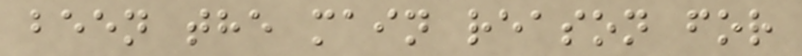been the main reason for
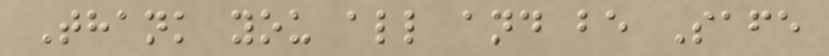Thank you all and be Safe
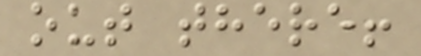out there!
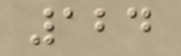124
